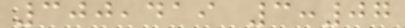300,419 3:07
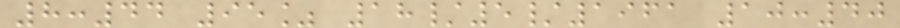8:44 95% 18/5/1961 10:40
